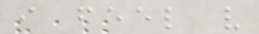i feel very
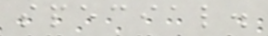special.
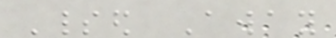Spirited Away
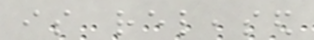is released
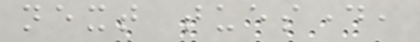next tuesday,
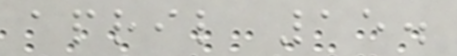april 15.
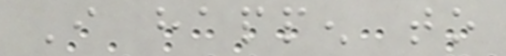I happen to
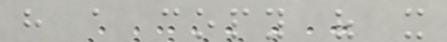have a copy of it
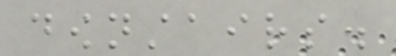downstairs.
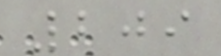209
